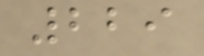229
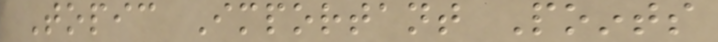Topic Important Points
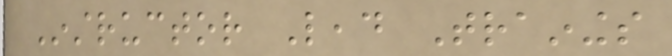Instructor Lead Trainings
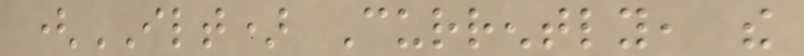(ILT) Currently, the
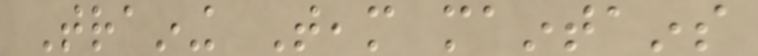Training Team maintains
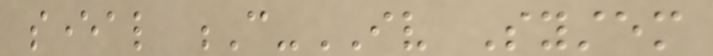several C-IV System
